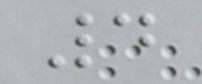4
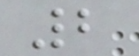2
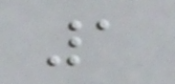1
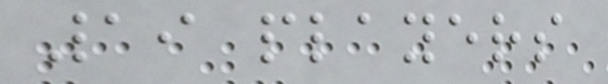19 players
